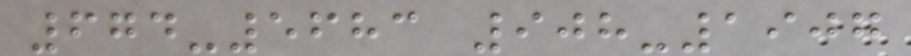674-5683 908-1907
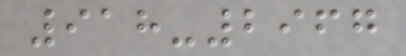918-2967
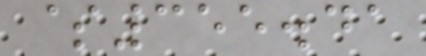$355.41
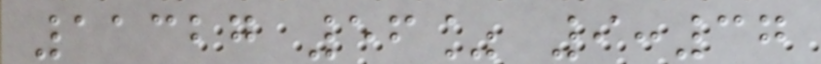11327 56% 9:37
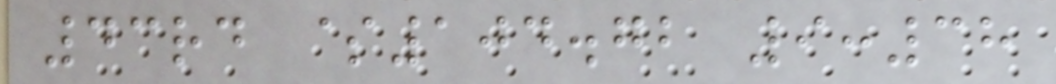43rd $104.72 9:38
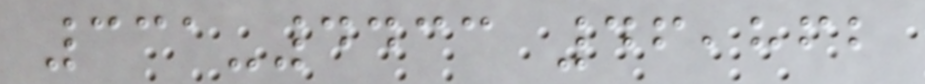331-4433 46,862
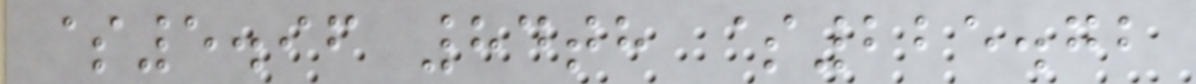$5.96 84th $225.72
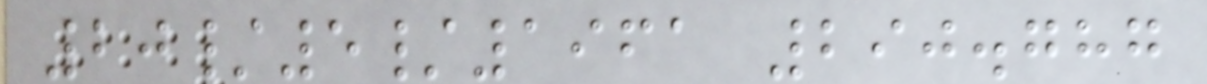20/5/1961 290.787
